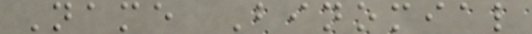Name Binomial
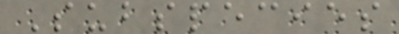Subspecies
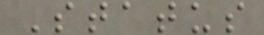Status
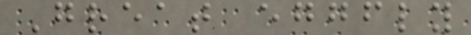Great eggfly
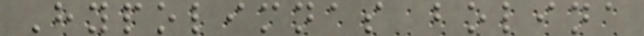Hypolimnas bolina
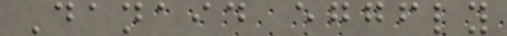Danaid eggfly
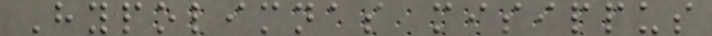Hypolimnas misippus
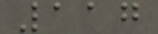117
